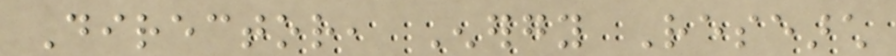Director, Energy Research
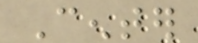Center
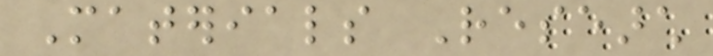Materials Research
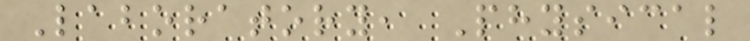Laboratory, Physical
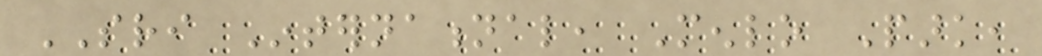SRI International, Menlo Park,
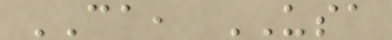CA, USA
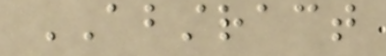ABSTRACT
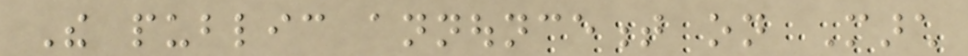The public announcement on March
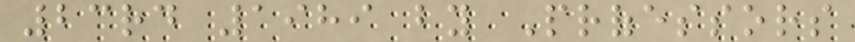23rd 1989 by Professors
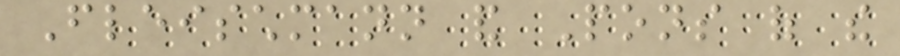Fleischmann and Pons of the
